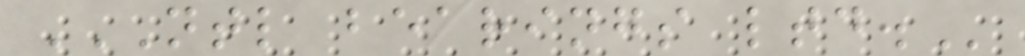NTL BEARINGS LTD.
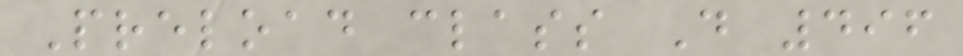Preload class D 496
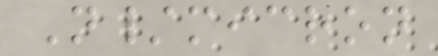N/micron
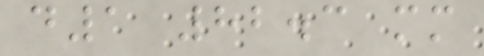d1 82.3 mm
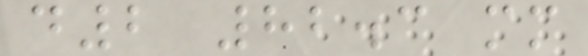d2 82.3 mm
